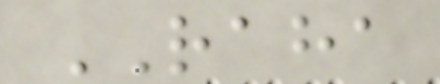RAHA
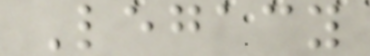Legacy
